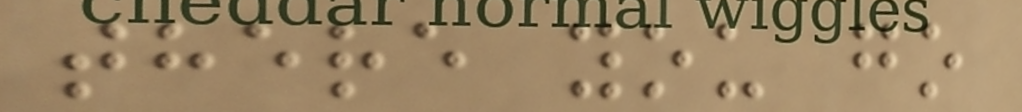there you go
